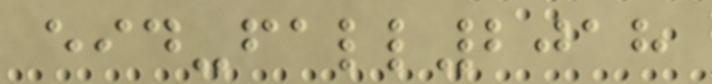eid-fall2018
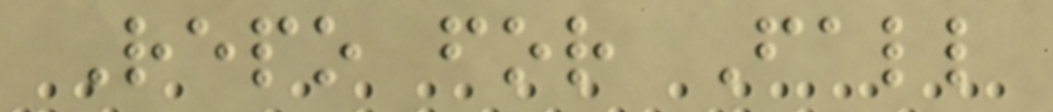Repo for Fall
